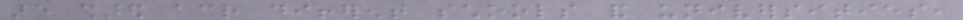are shared across different schools and universities,
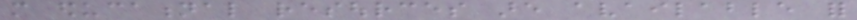more educational resources are available for
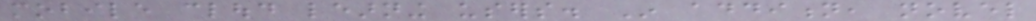mobile cloud learning users. In addition, novel
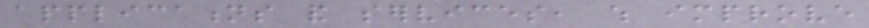applications and services, which improve
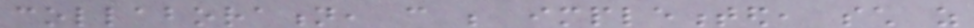collaboration, can be implemented, such as
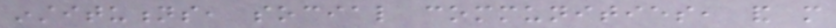institutions, social communities, and more
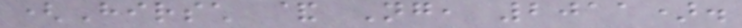(Hirsch & Ng, 2011).
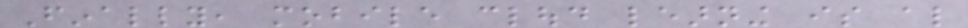Finally, mobile cloud learning is also
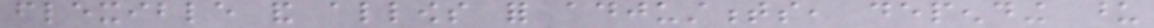flexible and allows for adjustments, depending upon
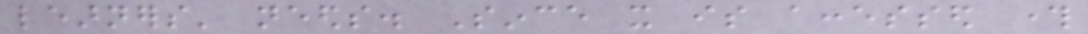learners' needs. Since it is accessed through
